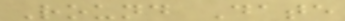Round Date
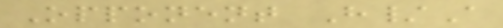Opponent H/A
